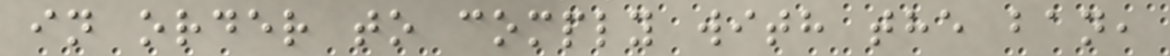in order to comply with the ban,
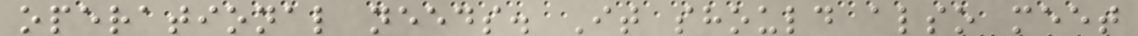operational needs. It should also meet
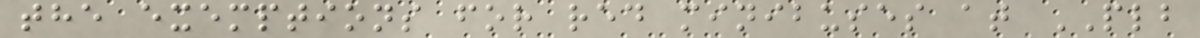the exemptions for red minibuses at PLB
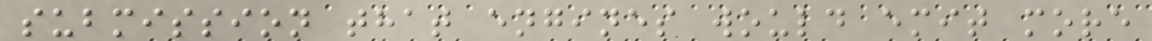submission that engines would emit more
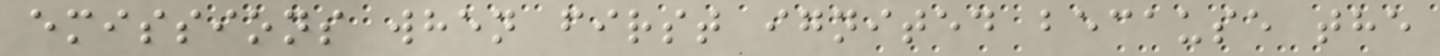emissions when first ignited because the
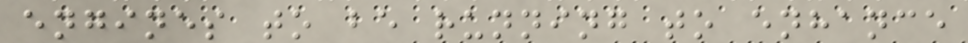engines to be running to enhance
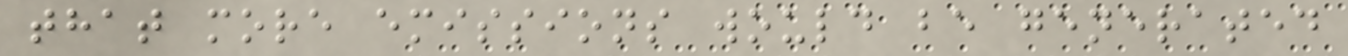that more emissions would be generated
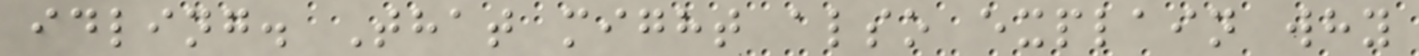idling. That might also explain why
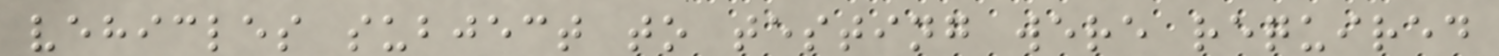vehicles subject to testing were required
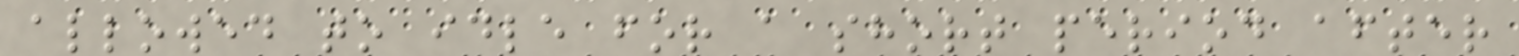allowed to idle for a short period after
